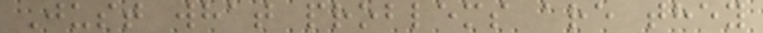Just what problems are they
